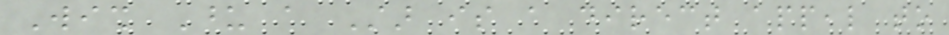Wish Upon a Star is a direct appeal to
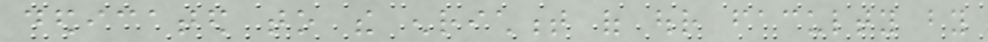dedicated to the enrichment of our faculty by
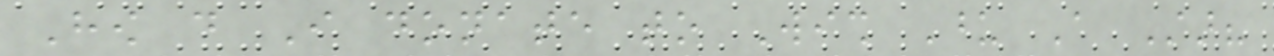How do I donate to Wish Upon A Star?
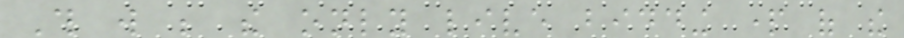This will be the only live bidding part of the
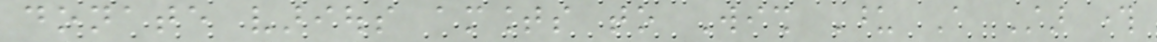donate various amounts to Wish Upon A Star through
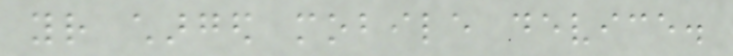your charged mobile device.
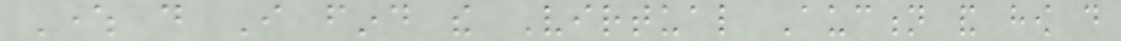Where do I find the Virtual Auction and how do
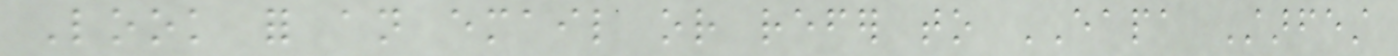Look for an email or refer to EAPA Starfest
